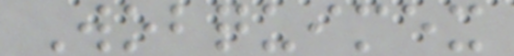Wobquimex
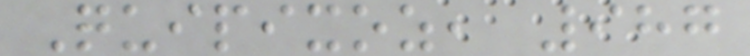Quipixoz, 987
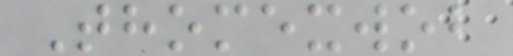Thomexwob
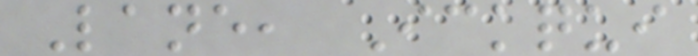Lane, Ickqui
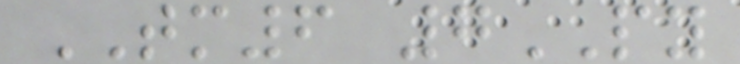TM6 7PY
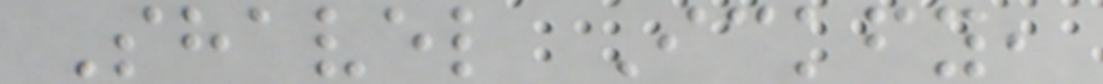Shavel Ickfy,
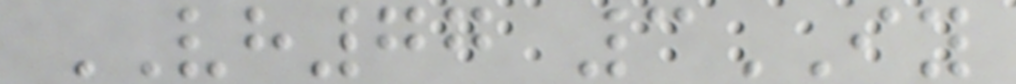VH77 3IY
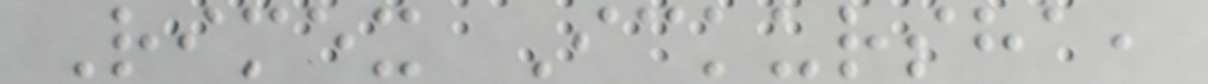Rimex Ickursha,
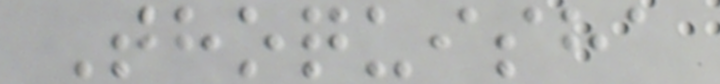Thoquisha
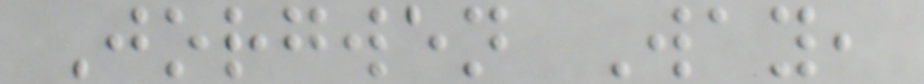Jorgwen Way,
